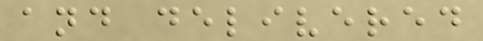and delivered
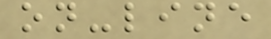on-line
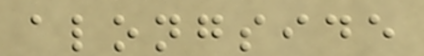alongside
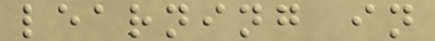learning in
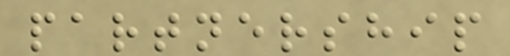partnership
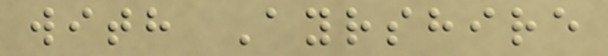with Ayrshire
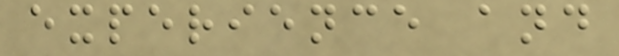experience and
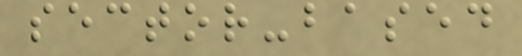sector-based
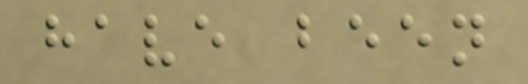have been
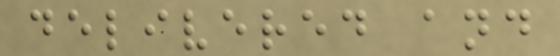delivered and
